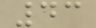43
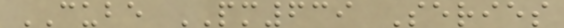CUBE PM639 Series
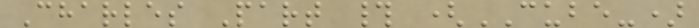Charles Part # (CUBE-)
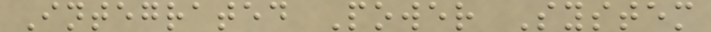Integrated Power System
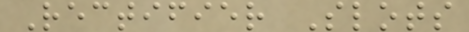Rectifier Slots
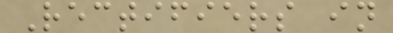Rectifiers in
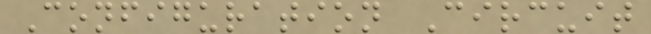Configuration Circuit
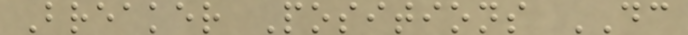Breaker Positions DC
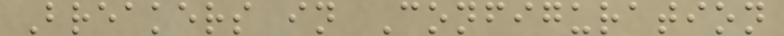Breakers in Configuration
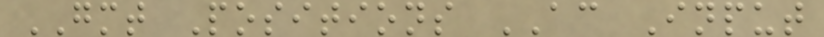GMT Positions AC Input
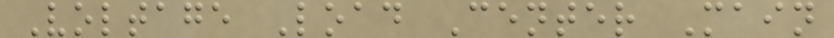Voltage Load Center Main
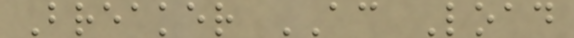Breaker AC Load
